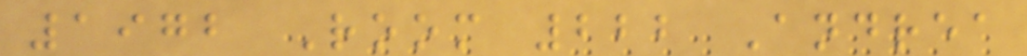1972 Room 222 Andrea
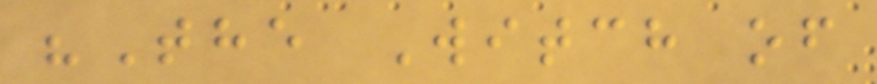"The Witch of
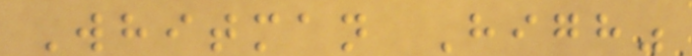Whitman High"
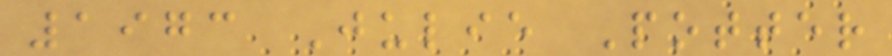1973 Julie Potter
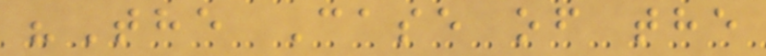"The Case of the
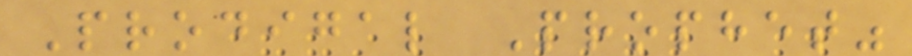Prodigal Prophet"
